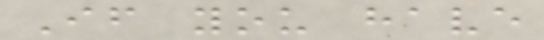If you have
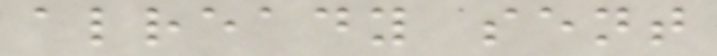already sent
